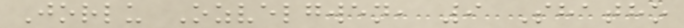Jorlu Ozvelgwen, 9 Shatho
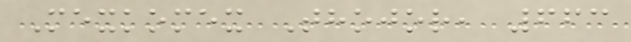Mexkomex Thojor, 663
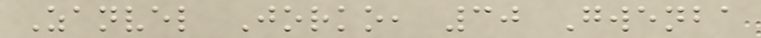Zanvel Jorko, 30 Gwenba
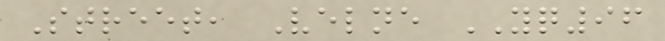Street, Velne YQ96
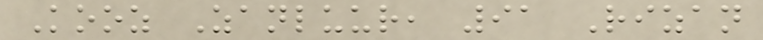Kooz Zanluur, 91 Rizan
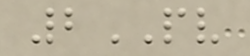2PV
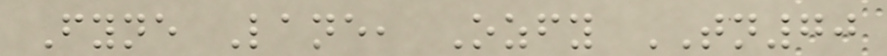Fyne Lane, Ozfy TN70
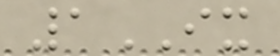1IX
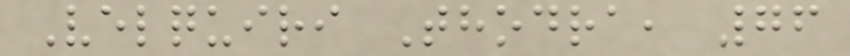Velquiri Thodra, 76
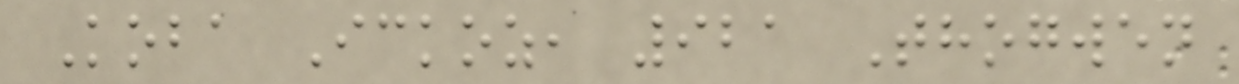Koba Ickoz, 921 Thogwen
